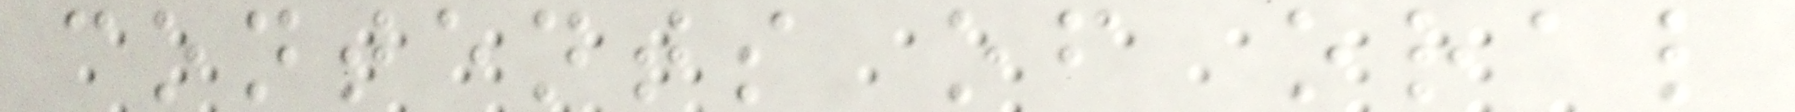contents of oral
